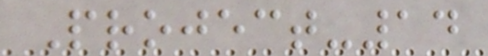Project-14
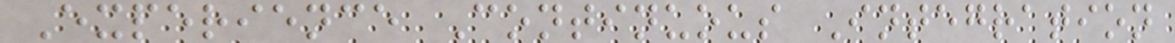Experience Continuous Integration
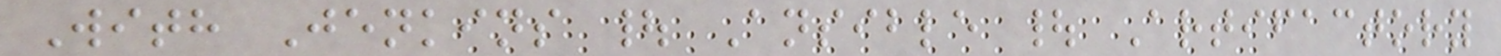With Jenkins | Ansible | Artifactory
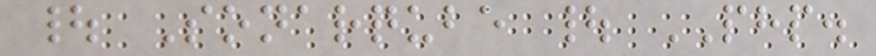| Sonarqube | PHP.
